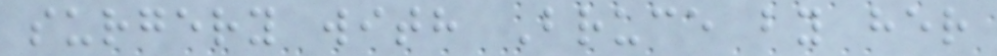surgery with Bruce by her
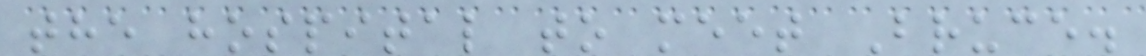the hospital to meet Bruce.
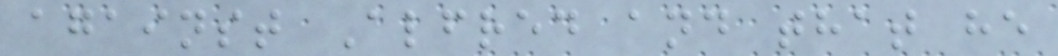against Alfred and that he
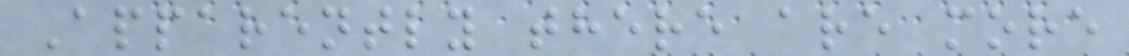Apparently there are more
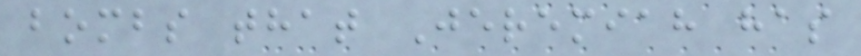bombs that Jeremiah has
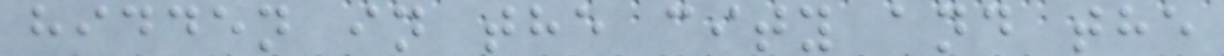hidden in the city and the
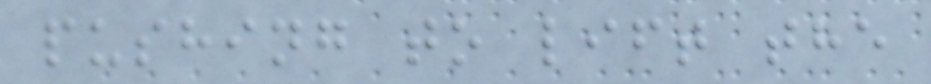pushing to lift the
